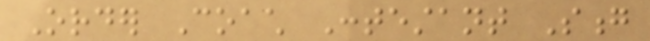Order Coach Contestant Song
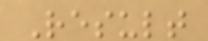Result
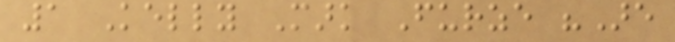1 Kelly Mark Furze "Are
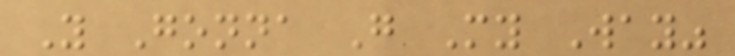You Gonna Go My Way"
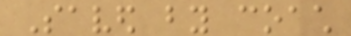Saved by coach
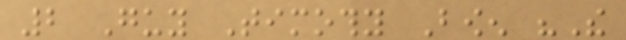2 Guy Timothy Bowen "The
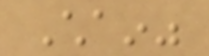Chain"
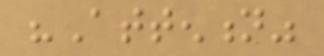"Attention"
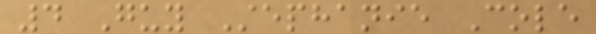4 Guy Stephanie Cole
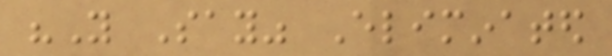"You Say" Eliminated
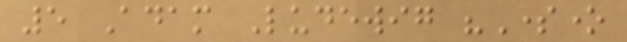5 Adam Ludewig "Someone
